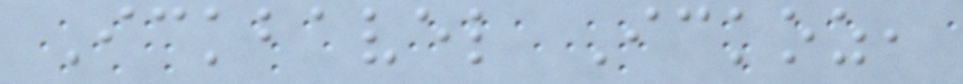Ickbavel Ickoz,
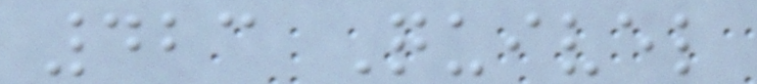423 Quivel
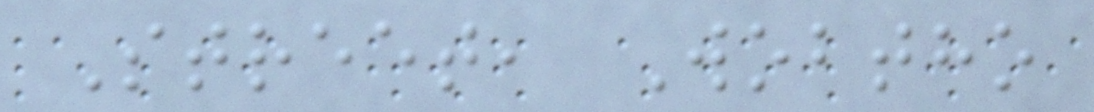Street, Wobtho
